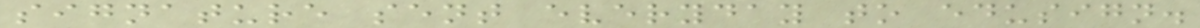signature sent everyday to edusign.
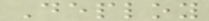Deploy
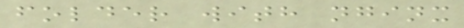folder with nginx
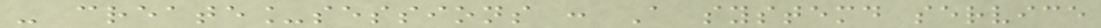- create_sessions : A systemd service
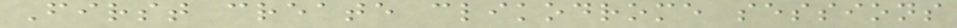First create clikodrome sessions
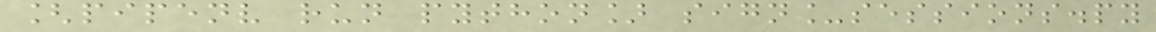[pipenv run python] sign_sessions.py
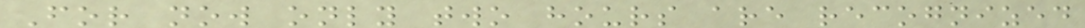For now only two hours are recognized
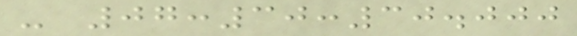- 07:30:30.000
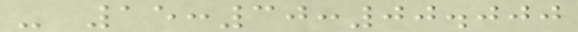- 15:30:00.000
